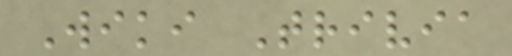Wiki Trivia
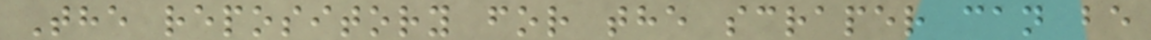The repository for the scraper can be
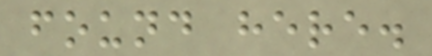found here.
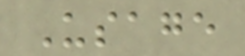Usage
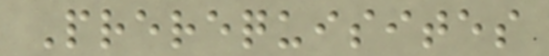Prerequisites
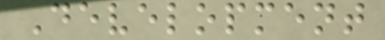Development
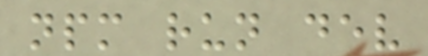npm run dev
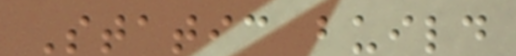Static build
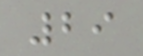29
